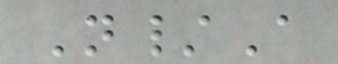N/A
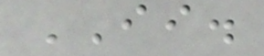II.
